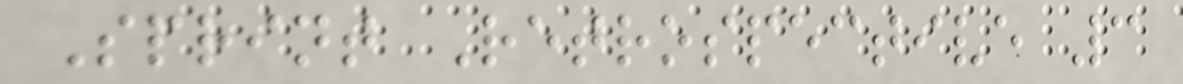Sprint Retrospective 3
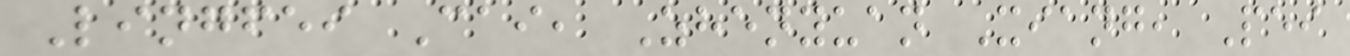Lingfei Cai, Zhenyuan Xiang, Pei
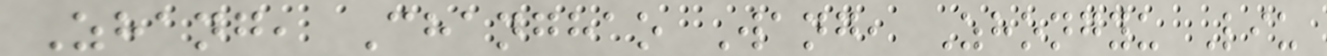Zhang, Changhao Wang, Zhongyu Liu
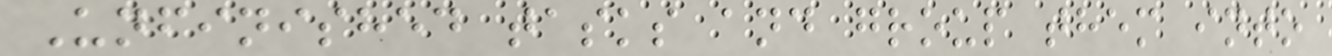Unfinished tasks and group them into
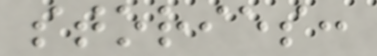stories:
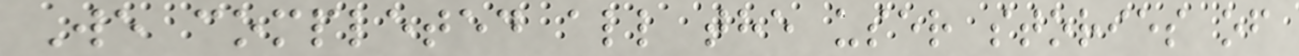We completed all the user stories of
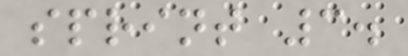sprint 3.
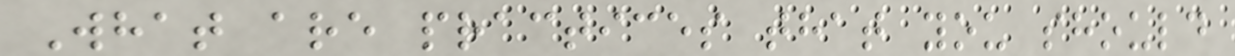What are practices that you should
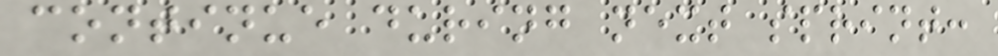continue during next sprint:
